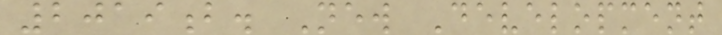2019b. New Development
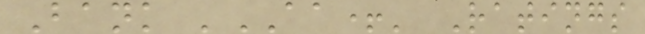Bank 'AA+' Ratings
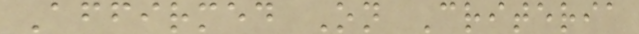Affirmed On Criteria
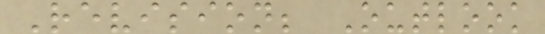Revision; Outlook
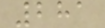281
